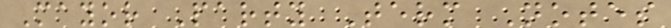Mayor Party Term Notes
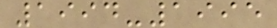1994-1995
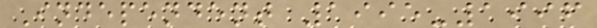Independent 1995-1996
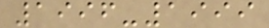1996-1999
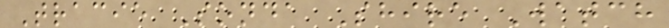Tracie Sonda Shire Watch
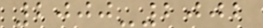2000-2002
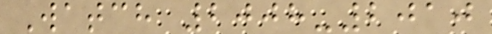Watch 2008-2010
